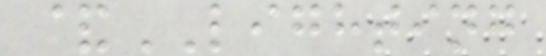&LIGHTING
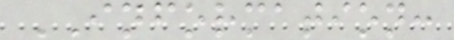INFORMATION:
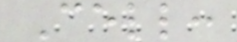Cell:
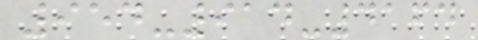954-914-4164
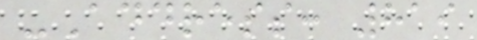-Address: 819
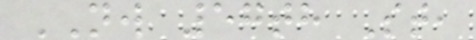NW 57th St,
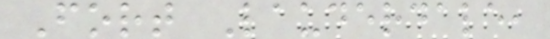Fort Lauderdale,
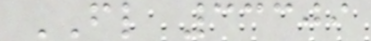FL 33309
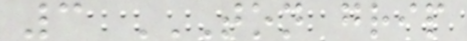3 TON GRIP
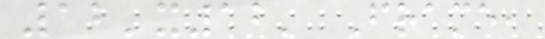12'x12' Frame,
